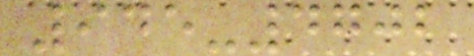945-4702
